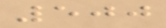500
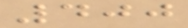400
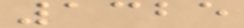1325
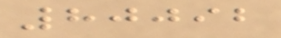80092
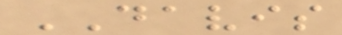DAVIS
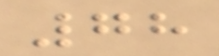78
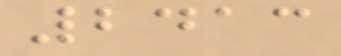2413
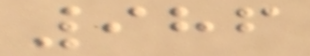986
